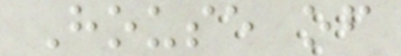House of
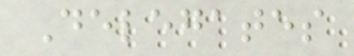Delegates
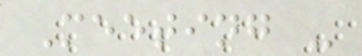Meeting -
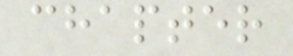chapter
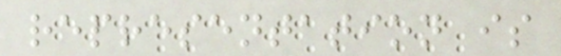representation is
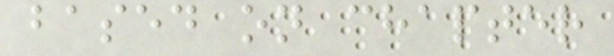based on chapter
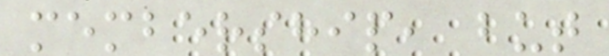membership, but
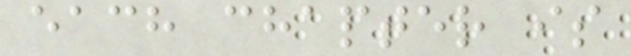each chapter is
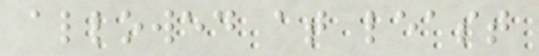allowed at least
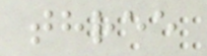three
